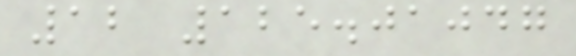12 125.01047
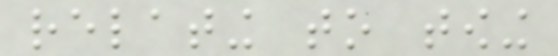relating to towing
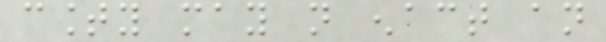county may not enact an
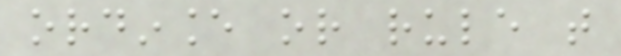ordinance or rule that
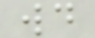would
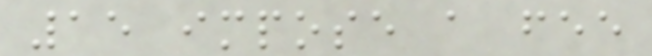15 impose a fee
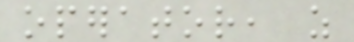operator, as
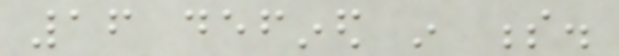16 defined in s.
